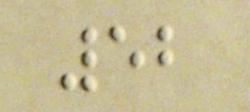52
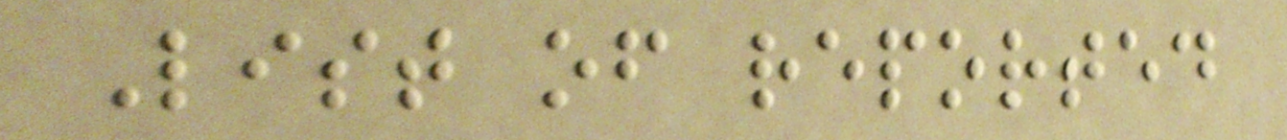List of reported
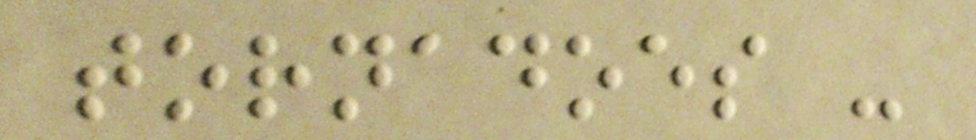tornadoes -
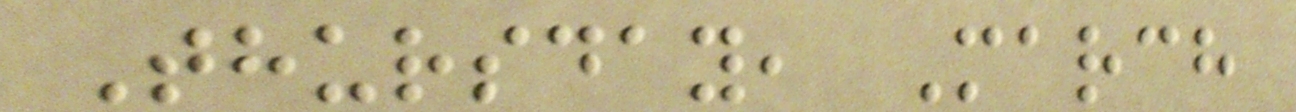Thursday, March
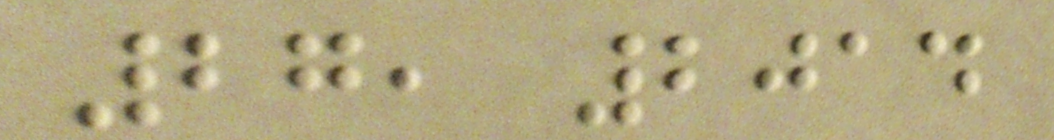27, 2014
